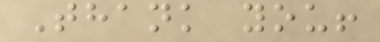Thank you!
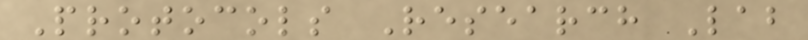Protocols Research Lab
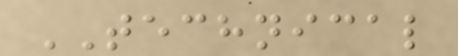TECHNICAL
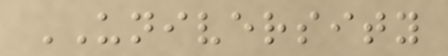UNIVERSITY
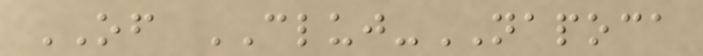OF CLUJ-NAPOCA
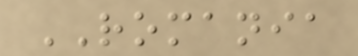ROMANIA
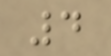4
